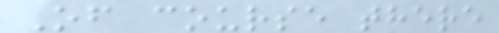Of course there
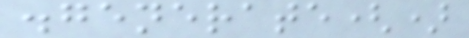.generate()
